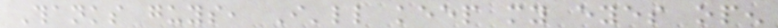Thanks guys, I'll keep my eyes open
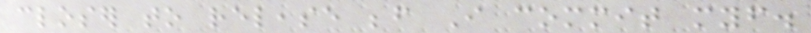closer to release before I commit myself.
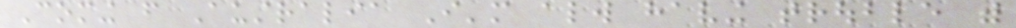Coming from Australia I'm always having trouble with
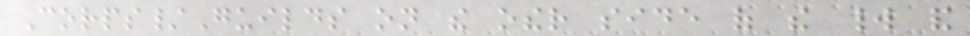Corps/Guilds on the other side of the world and
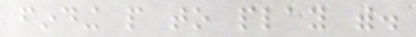finding people to play with.
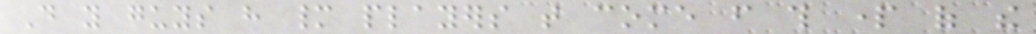Do you guys have many players that come from this part of the
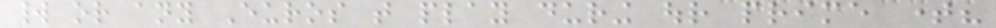world or any Euros that play during our prime time?
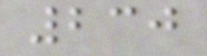230
